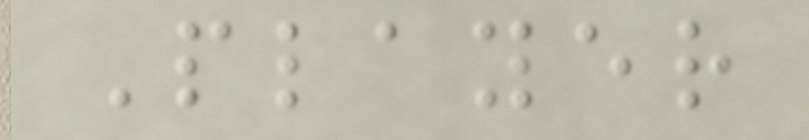Player
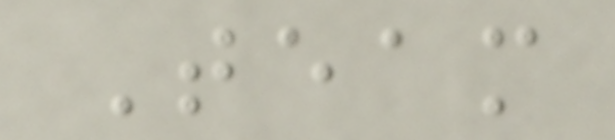Team
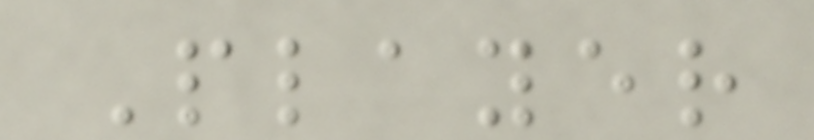Player
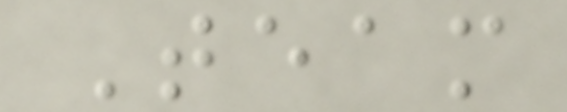Team
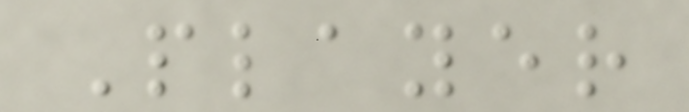Player
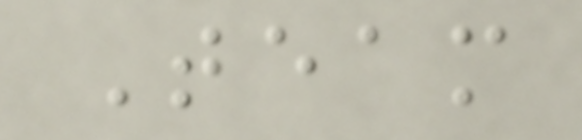Team
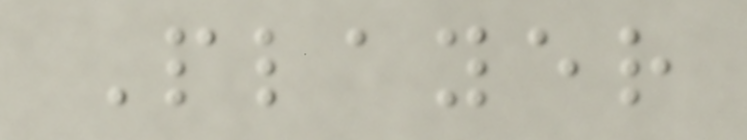Player
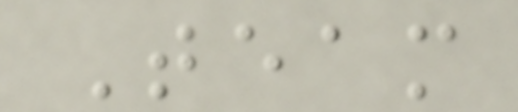Team
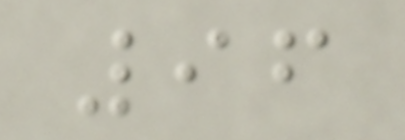96
